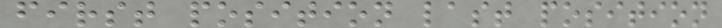first position last position
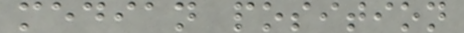median position
